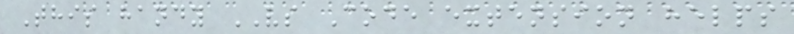This handy VS Code extension helps
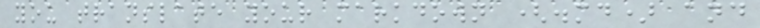you translate your markdown (.md) and
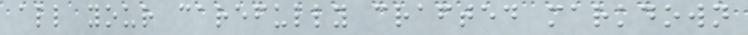all your carefully crafted markdown
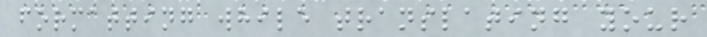formatting while translating your
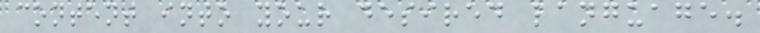content into your desired language.
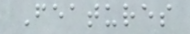Features
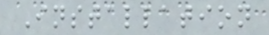Installation
